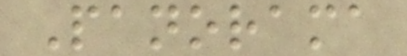Panorama
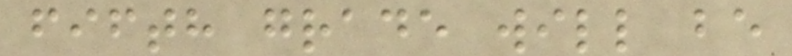fifth grade will be
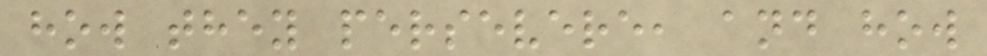how they persevere, and how
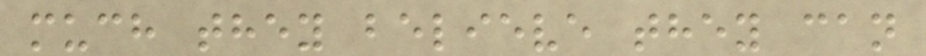much they believe they can
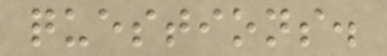questions.
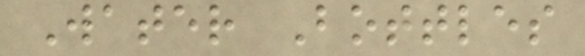Water Bottles
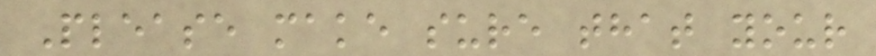Please make sure that your
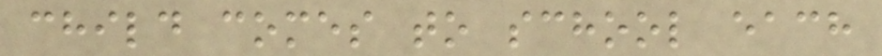child comes to school each
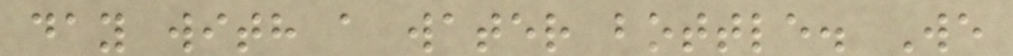day with a water bottle. We
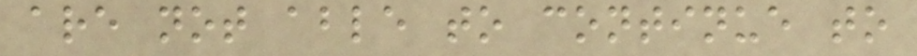are not able to continue to
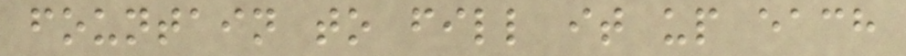fountain to fill it up each
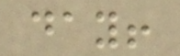day!
